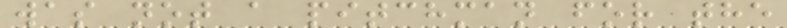was not a pitchman for the
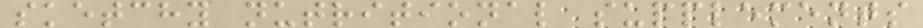sketchy nutritional supplements
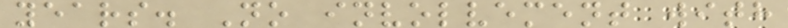years. No involvement with
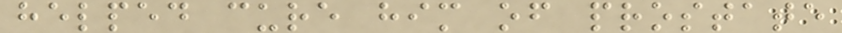helped cure him of prostate
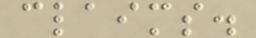claims.
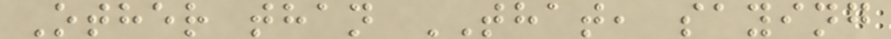Other than THAT, saying
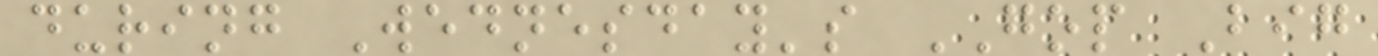during Wednesday's GOP Big
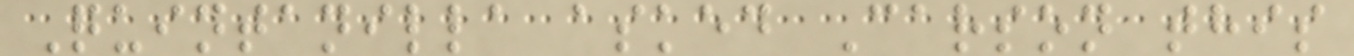Quintanilla asked Carson this
